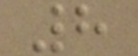8
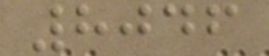8046
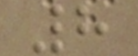8
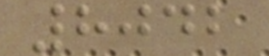8042
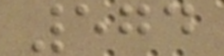574
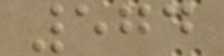574
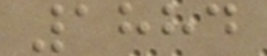1884
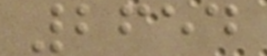2654
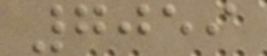7059
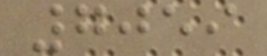7059
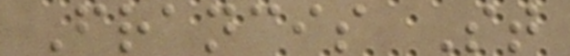Francis St
